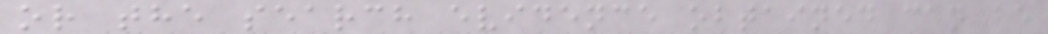or the search evidence obtained can be
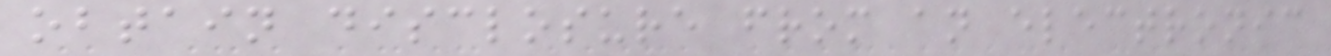obtain disclosure from an electronic
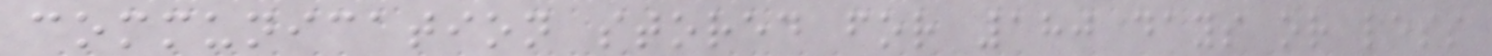communication stored for 180 days or less
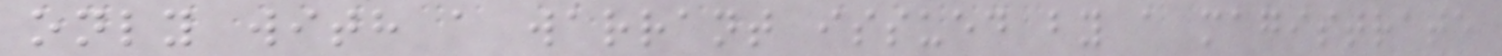only with a warrant issued by a magistrate
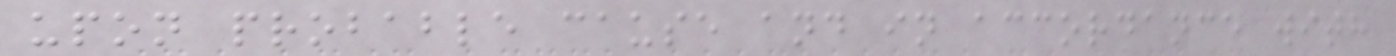upon probable cause and in accordance with
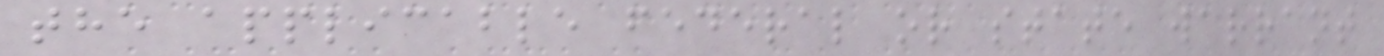the applicable federal or state warrant
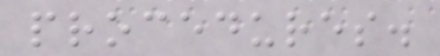procedures.
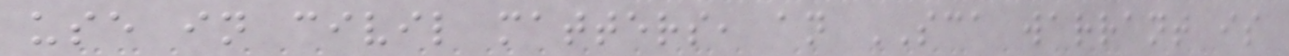use in civil matters, an SCA warrant is
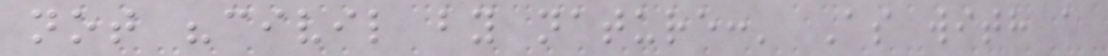not "civil by nature:' As with a
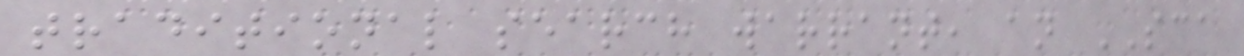traditional search warrant, an SCA
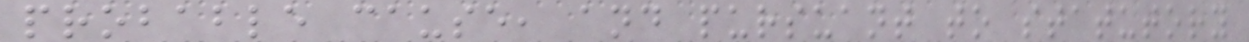probable cause, and pursuant to statutory
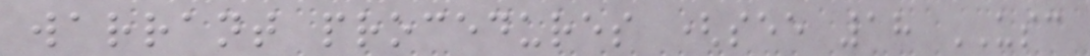warrant procedures (see 18 USC
